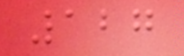127
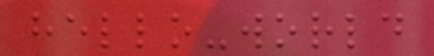hello-world
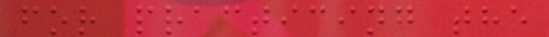for practicing the
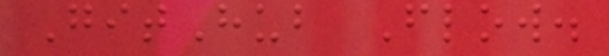GitHub Flow.
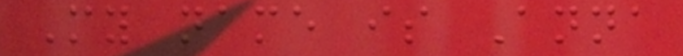My name is Anna
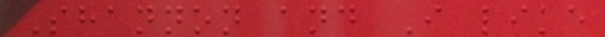Shannon and I like
